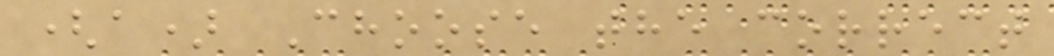(a) Choose the correct
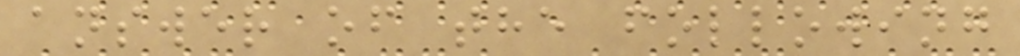answer of the following
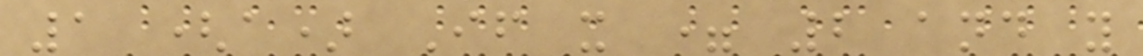1 (a) If x = 2 and y
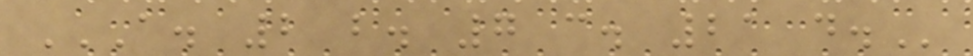A. 2 B. 7 C. 21 D.
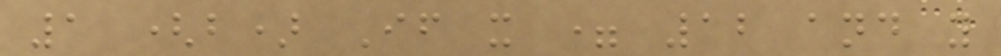1 (b) If x = 12 and y
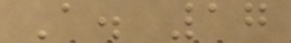A. 17
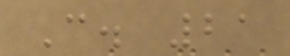C. 21
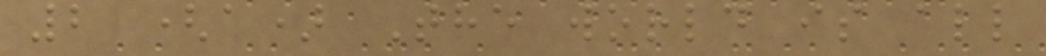2 (a) The world is all
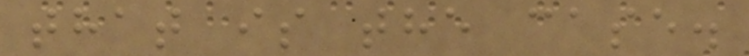that is the case.
